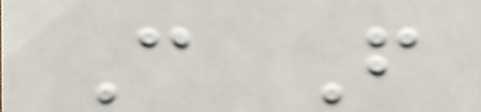C F
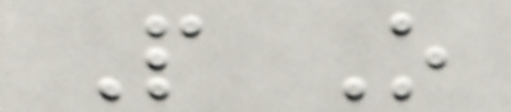P O
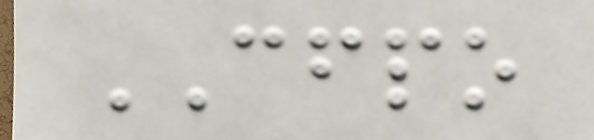CFPO
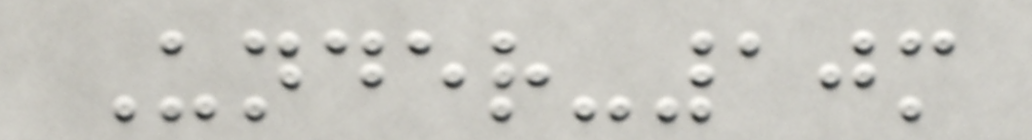Under-10m
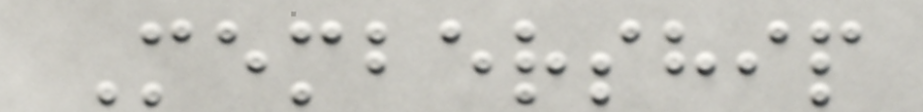Membership
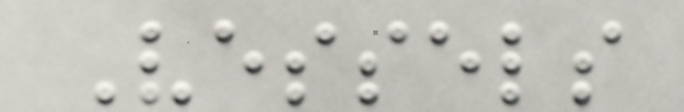Vessels
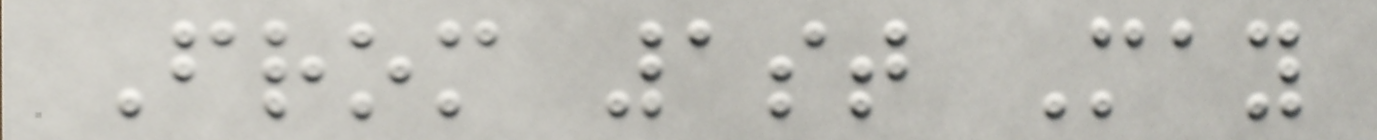From 1st May
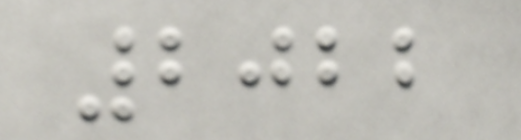2022
